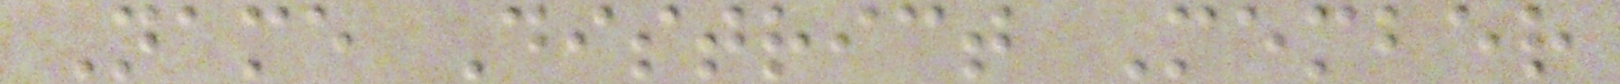Name District Member
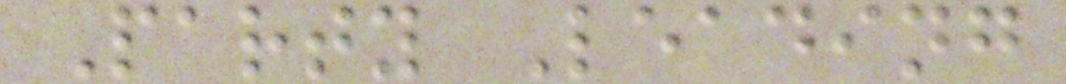Party Leading
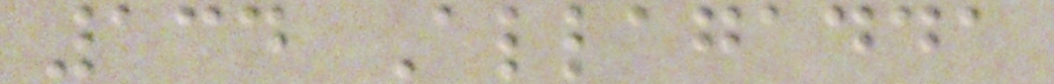134 Allagadda
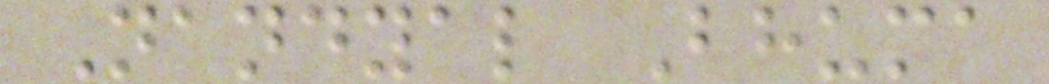Nandyal Bhuma
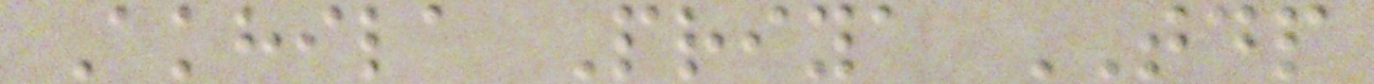Akhila Priya TDP
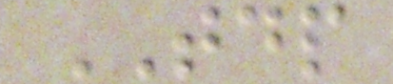TDP
